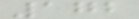172
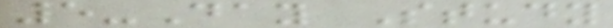5-Day Study
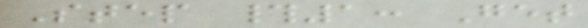Step #1: Get
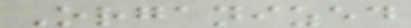Organized
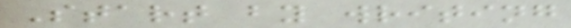Start by writing
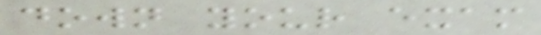down your exam
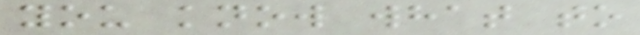you know what to
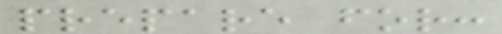prepare for:
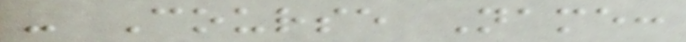- Course Name:
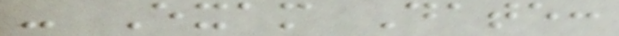- Exam Date:
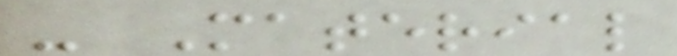- Material
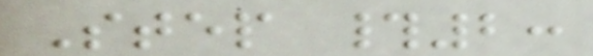Step #2:
